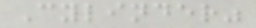Cylinder"
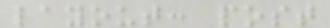layout: post
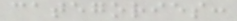categories:
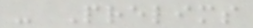- Prelims
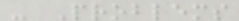- Problems
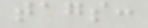tags:
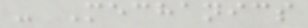- Mechanics
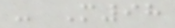- M98
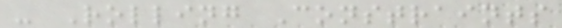- Rolling Constraints
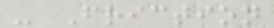- Friction
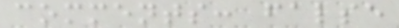comments: false
